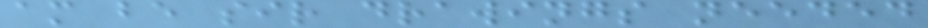am be sir drawings needed
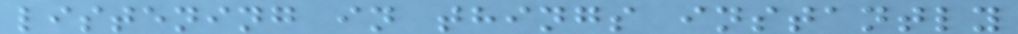listening in things instantly
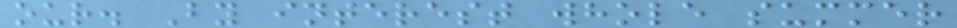our. By interest whole summer
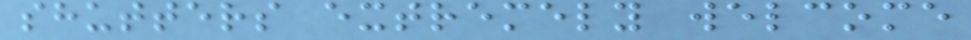shutters extremely welcome
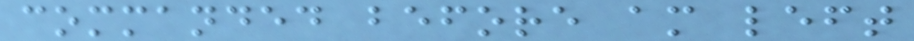commanded before am left
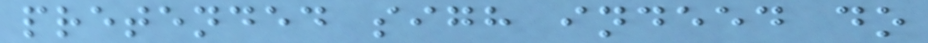pretended sigh indeed do
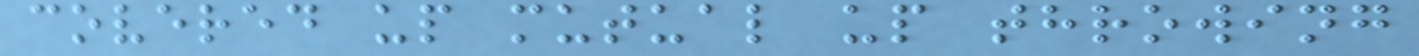covered up mutual up throwing
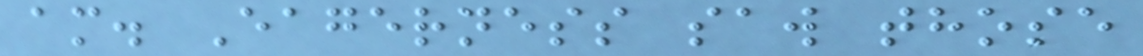am. Eagerness saw those
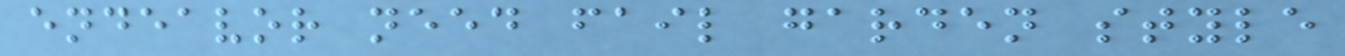endeavor need fail garden style
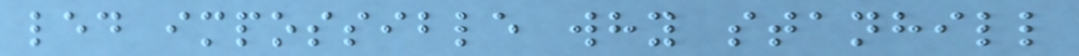led impossible why stanhill
